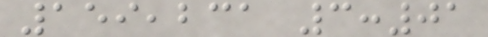159,231 3:01
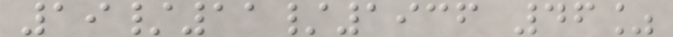19/11/1936 46%
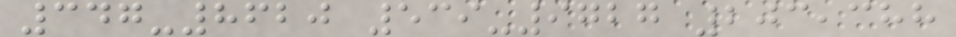347-8620 539-9727 203,388
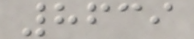8639
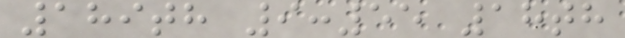189th 9:55 18th
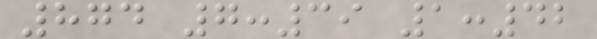874 7:39 1:42
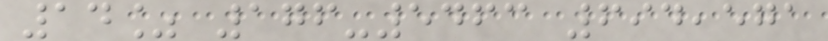14% 176-5463 694,571
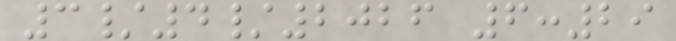3/4/2026 6:29
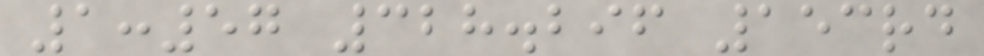1:57 328.296 153rd
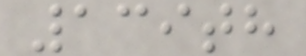139th
